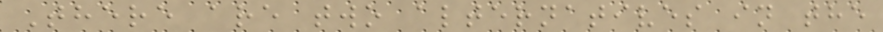There are two alternatives in the
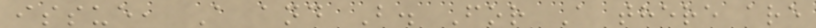issue, A and B. For A there are
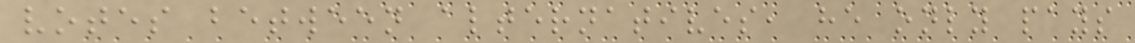votes between alternatives, he only pays
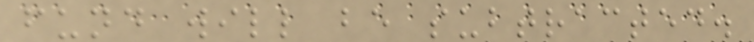fund will be subtracted.
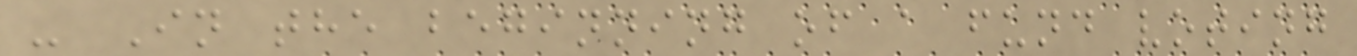- In the beginning of a fund voting
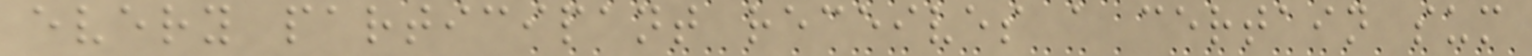every participant receives a certain sum
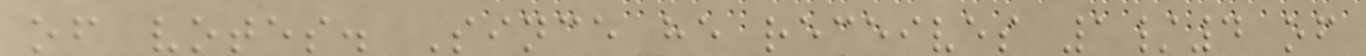of votes. Since he receives 1/4 of
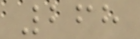268
